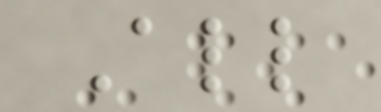All
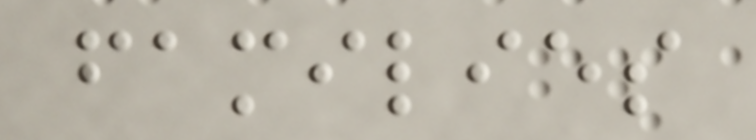families
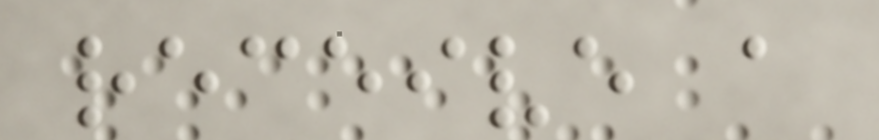receive a
